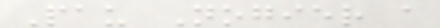Pau Nogier a
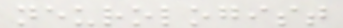neurologist
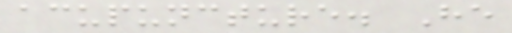acupuncture. He
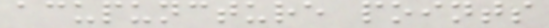acupuncture points
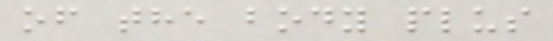of the body plus
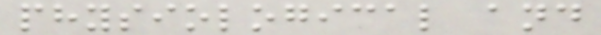physiological and
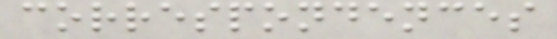correspondences
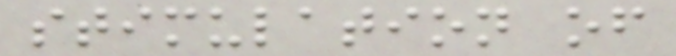stimulation of
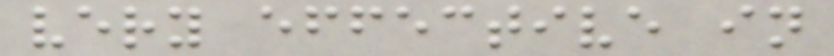very effective in
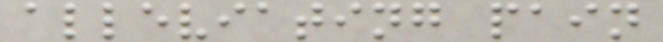alleviating pain
